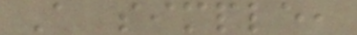A simple,
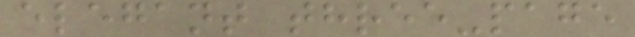elegant three-page
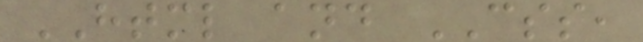HTML and CSS,
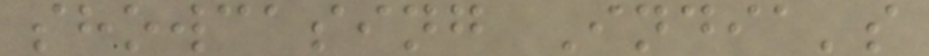showcasing India's
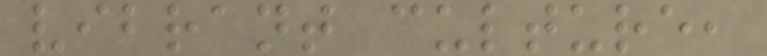vibrant culture,
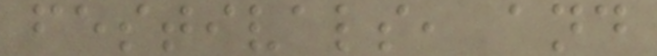festivals, and
